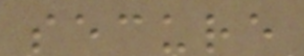secure
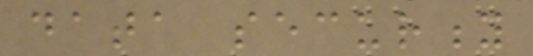data security
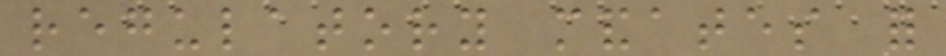regulatory mandates for
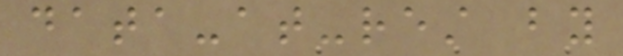data-at-rest by
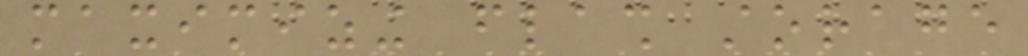maximizing flash storage
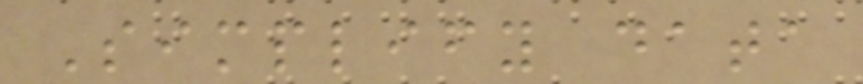Simplify data
